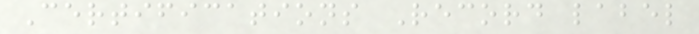Certifications Record label
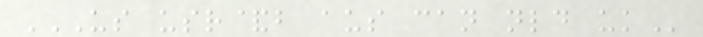US USR&B AUS CAN NLD UK
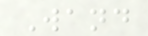Wand
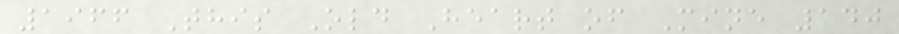1966 This Old Heart of Mine 140
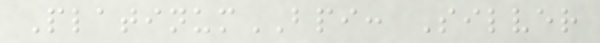PlatinumBPI: Silver
